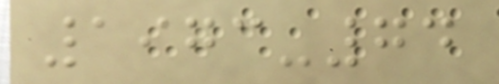1973-74
